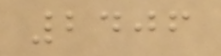2406
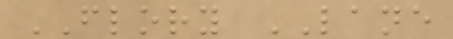FLORY LANE
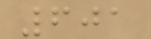601
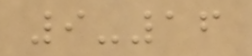9-16
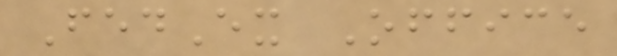FedEx Office
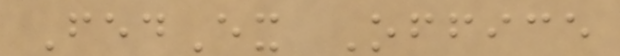FedEx Office
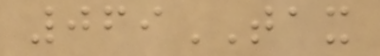069TAX
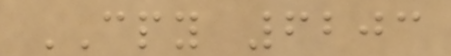CPY 6203
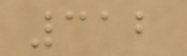312
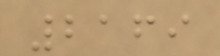2169
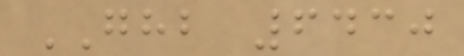GHB 6430
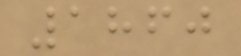1860
